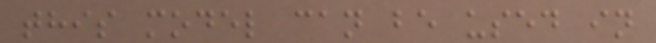this model can be used in
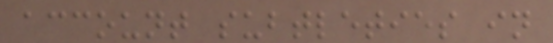account subtleties in
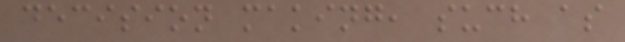decision making, such as
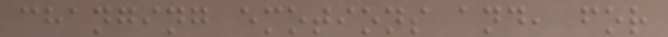changing emotions and, for
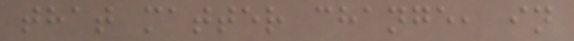that matter change, in
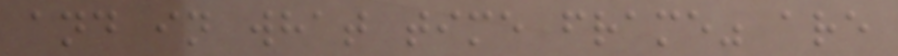and in what time frame" are
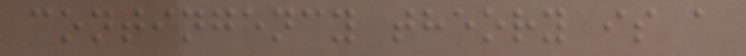contingency theory is a
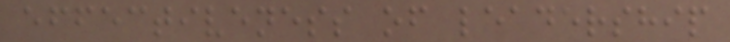effectiveness of leadership
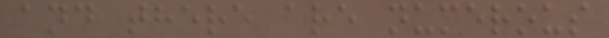and there are numerous
